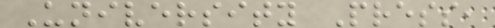University Press,
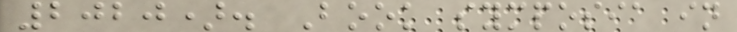2020). Book symposia in
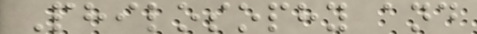Philosophy and
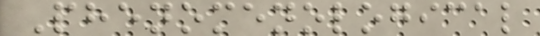Phenomenological
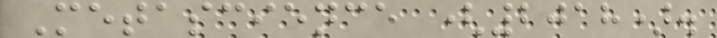Metascience (2018).
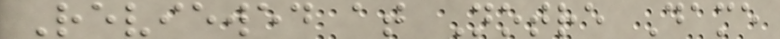Reviewed at Notre Dame
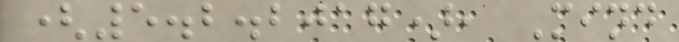(5.2.2017), Mind
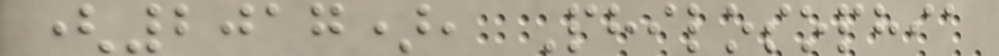(2017), Philosophia
